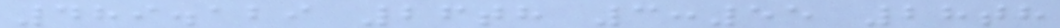489.129 26th 3:55 28th
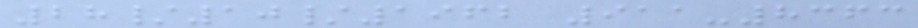28/10/1962 911-8363
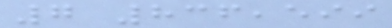7 836,599
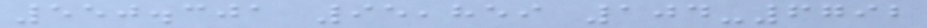550.301 95,859 104-6792
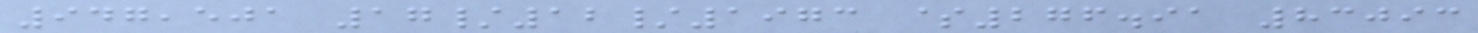947,501 17/12/1973 $276.91 83093
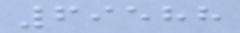69588
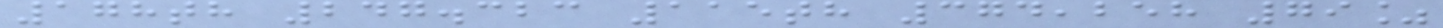178th 247.323 115th 374,258 79%
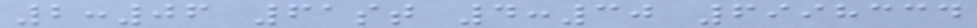2:06 61st 4:30 6998334
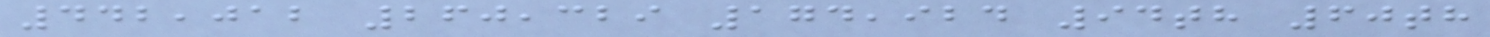442,012 260,329 174,924 94th 60th
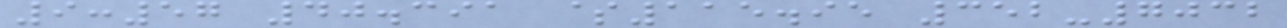9:57 40.391 $115.95 352-7032
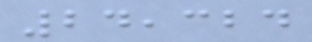24,324
